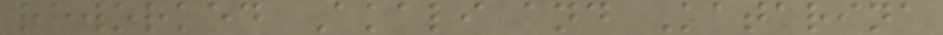reworked Akali and Katarina
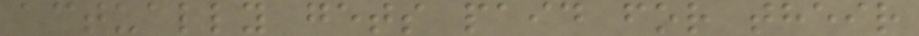actually gets paid for their
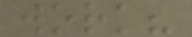work?
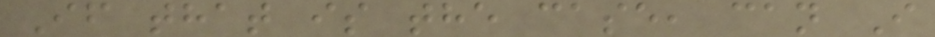If that is the case, can I
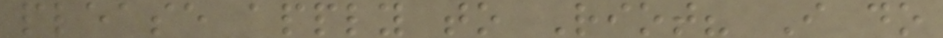please apply to Riot? I do
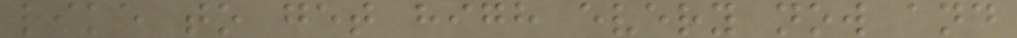like to get high every now and
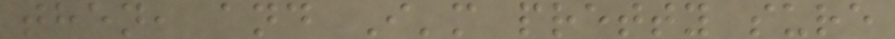then, and I'm pretty sure
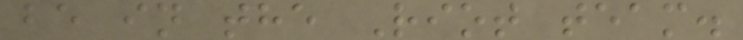be in the Riot team.
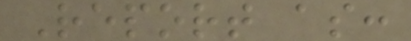Report as:
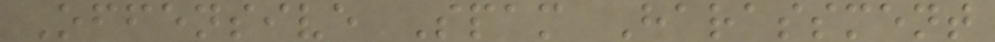Offensive Spam Harassment
